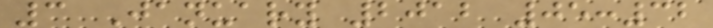3 January 2012 05:32
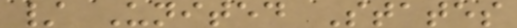/ United States
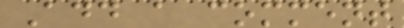Add a comment
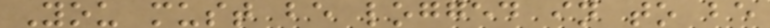You must be logged in to be
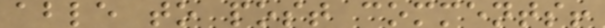able to post comments!
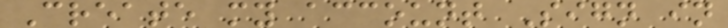Create my account Sign in
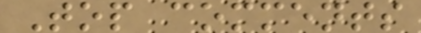Top comments
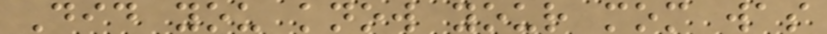Did you know your mom was
